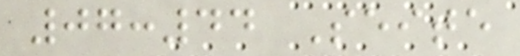07:44 Seite
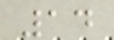14
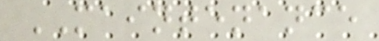MAINTENANCE
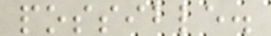possible.
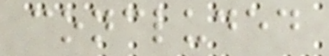concluded
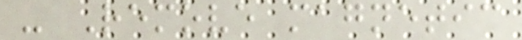- Remove magnetic
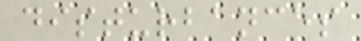disturbances
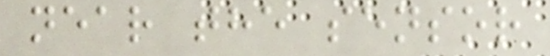near the sensor
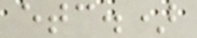etc.)
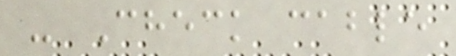- Check cable
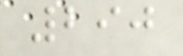290
